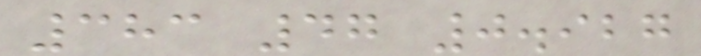383 47 0.927
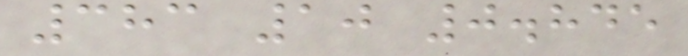383 10 0.845
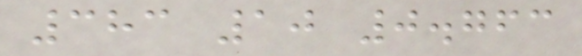383 10 0.763
